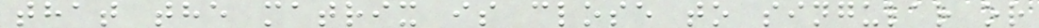that the matrix is close to singular or
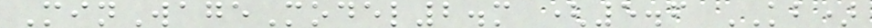MinWageModel2.m (5.6 KB)
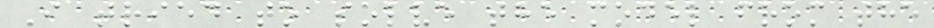I tried to solve the model from the
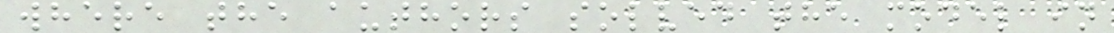where the authors solved the model in
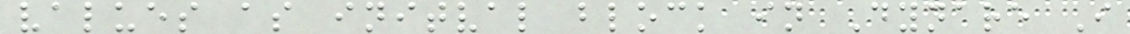values as initval block in Dynare I
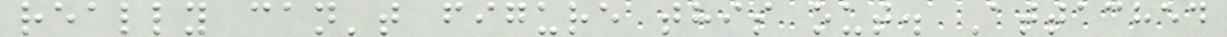really can't figure this out. Attached
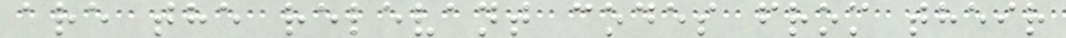are the relevant codes from their
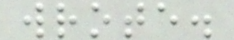wrote.
